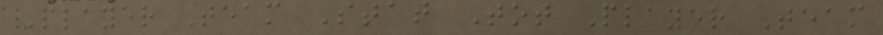Player Team Stat Tot Player Team
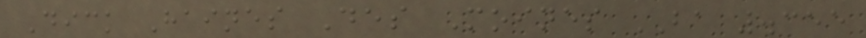Dick Haines Des Moines BA .355
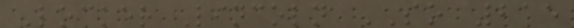Locker Lincoln SO 215
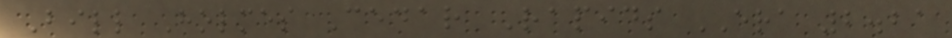Bill Holmes Cedar Rapids ERA 2.21
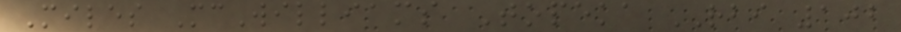Miles McWilliams Topeka RBI 102
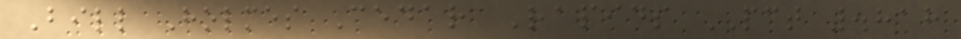Bill Holmes Cedar Rapids PCT .818
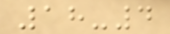18-4
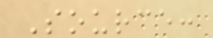Source:
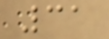31
